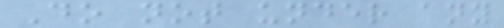Do not under any
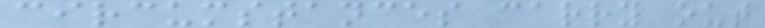circumstances carry out
